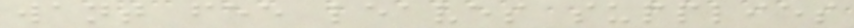want fee leaves supplies
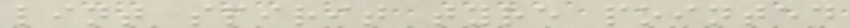lint spirit tyre pointed
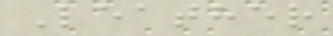Leather
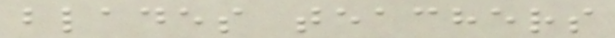blades teachers
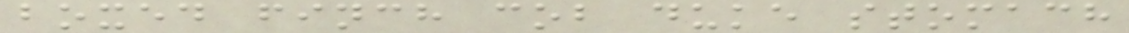boxed finch cob duke stomach
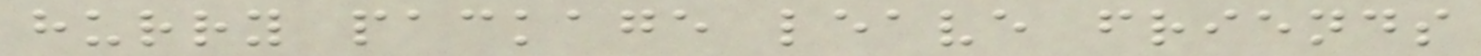hurry package leave friends
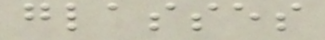glasses
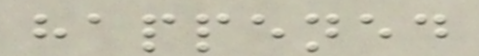happened
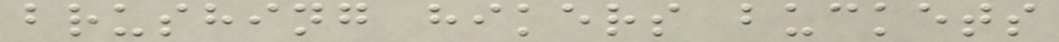brushing hikers buckets
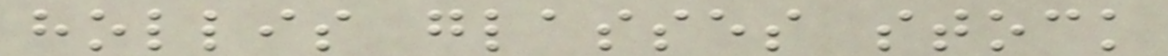hollis glasses stock
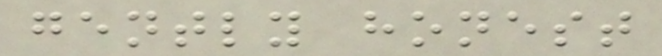gently honest
